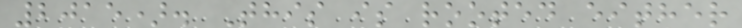2015). This is rooted either
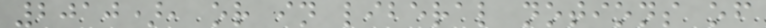2010), or in liberal notions of
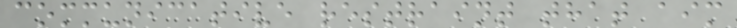communicative restraint that aim
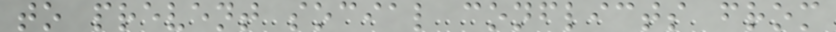to prevent social conflicts from
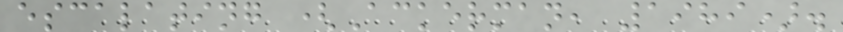escalating (Ackerman, 1989).
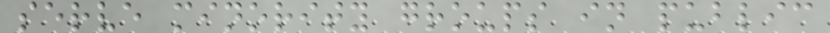serve minority groups in public
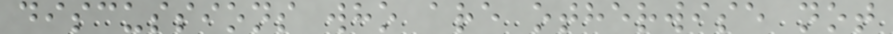discussions who are otherwise not
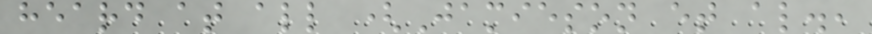heard at all (Jamieson et al.,
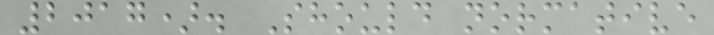2017). Should normative
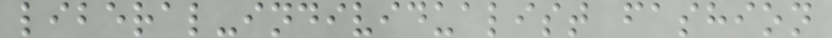liberal-individualist fashion
